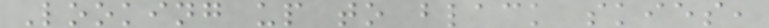Looking up to black skies,
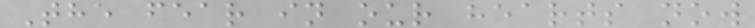The fear in our hearts now
